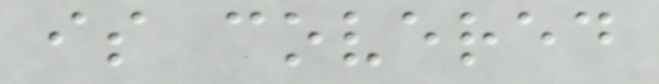is covered
